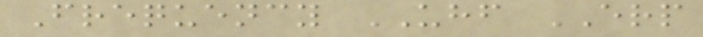Frequency UHF ERP
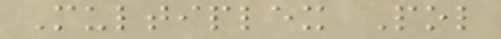Multiplex Pol
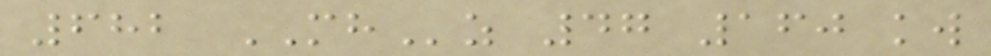682 MHz 47 160 kw
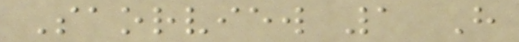Saorview 1 H
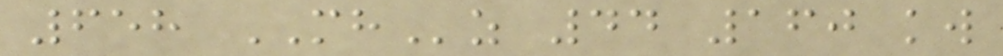658 MHz 44 160 kw
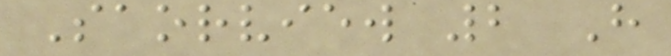Saorview 2 H
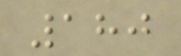180
